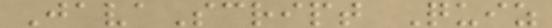JavaScript Quiz
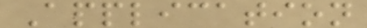Application
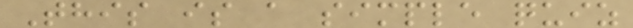This is a simple quiz
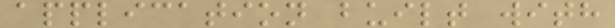application built with
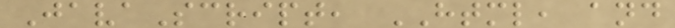JavaScript, HTML, and
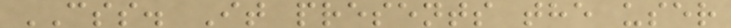CSS. It presents the user
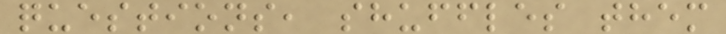questions, shuffles them
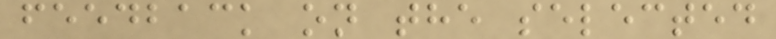feedback on the selected
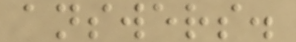answers.
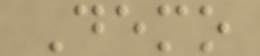Demo
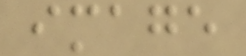image
